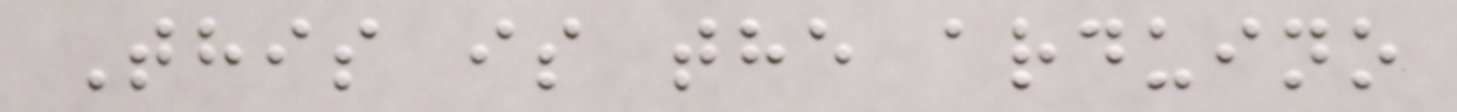This is the arduino
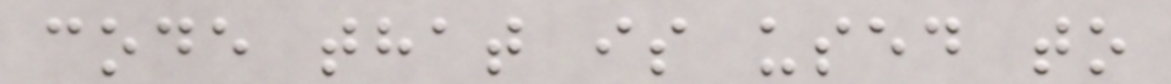code that is used to
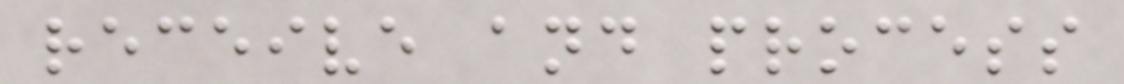receive and process
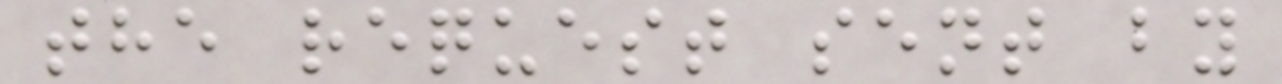the request sent by
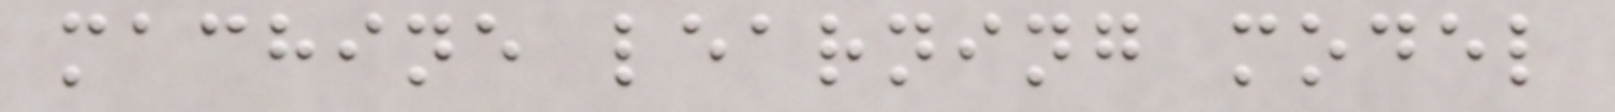machine learning model
